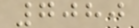7080
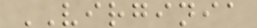VIRGINIA
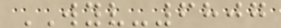WYV-6807
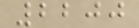2200
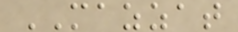MAZZAT
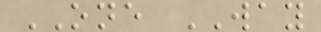ONE WAY
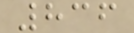836
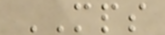MPS
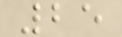25
